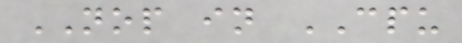NOP in CPU
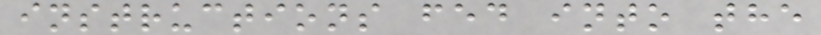instructions fed into the
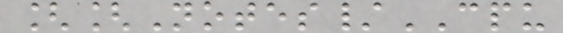[[Notes/CPU
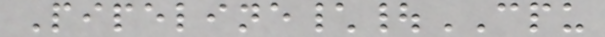Pipeline\|CPU
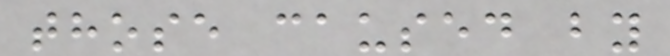those caused by
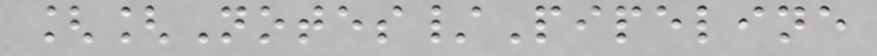[[Notes/Pipeline
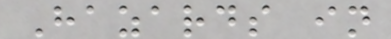Hazards in
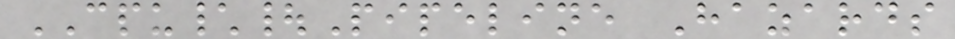CPU\|Pipeline Hazards
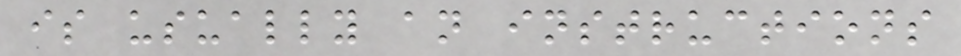is usually an instructions
